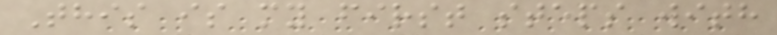This is my first steps with
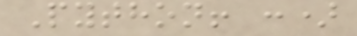Python! :)
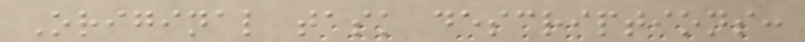Original task descriptions:
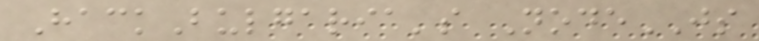HackBulgaria's NodeJS
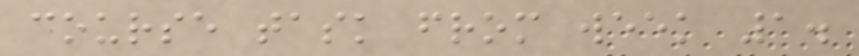course task from week 1.
